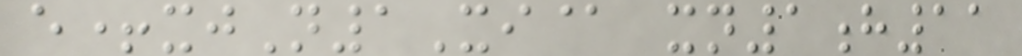e+xjN1Xi@ xn1h11
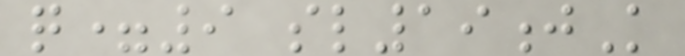q=9 sl19jK
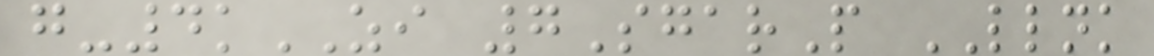g-4kZI 7SgarP LLNK
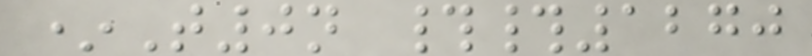*T0n ##1270
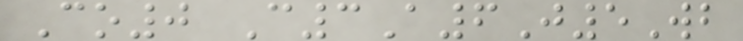Co0 C3A6J5Wb
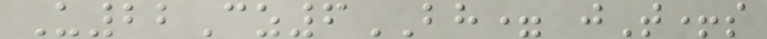U22Cz6BH= jT+s
